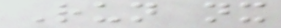Run nx
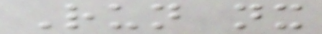Run nx
